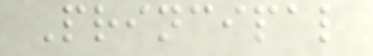Principal
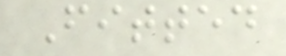Fitted
